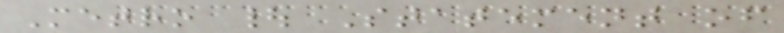Metro | Statement of
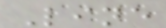Line
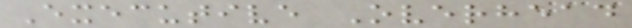Executive Overhead
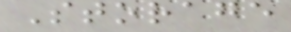Storage
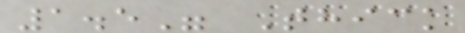1.5" Thick
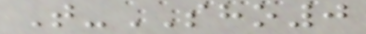T-SHO0
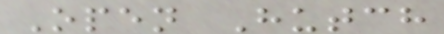Open Hutch
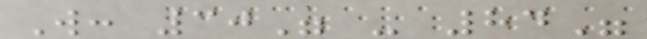W: 30" - 84"
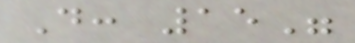D: 15"
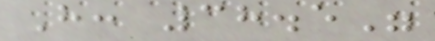H: 38.5"
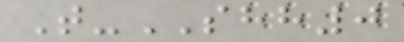T-SHH0
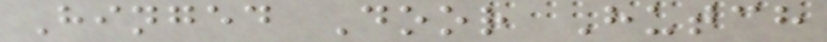Hinged Door Hutch
